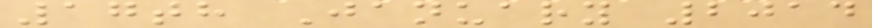17th January 2014
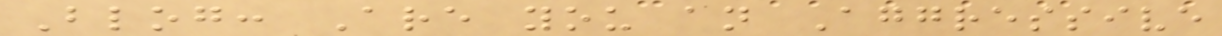Blog: Are you an Aggressive
